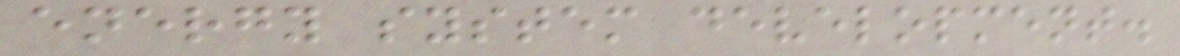energy system development.
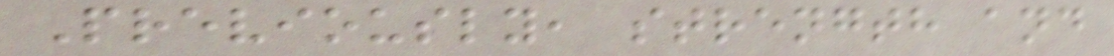Previously, strength and
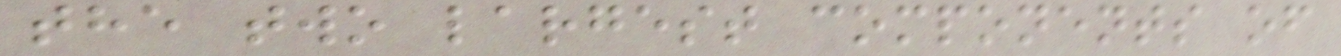the two largest components of
